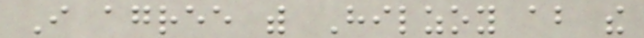I agree with Hilzoy about the
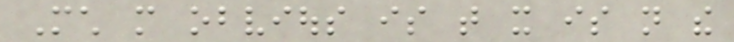Much more obvious is that it is not the
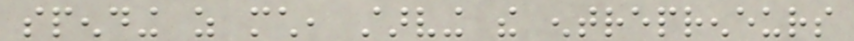spending as much, starving the entrepreneurs
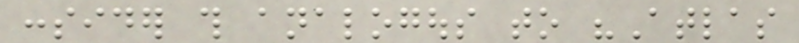consider this analogous to "Atlas
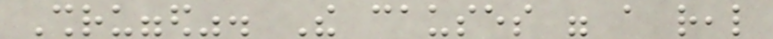Shrugged". The causes were a real
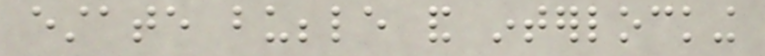estate bubble and interlocking
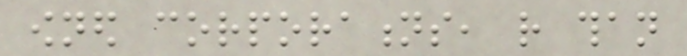owned corporations, rather than
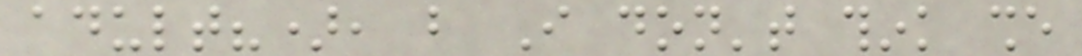adult?), but I don't think she
